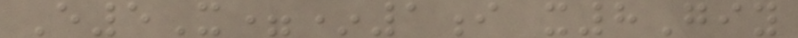E5X=*1i x8Giy
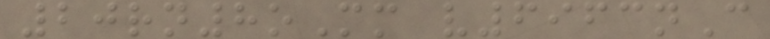20rn8oMm v6963nC
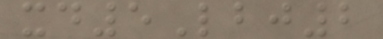xd5Lbj2
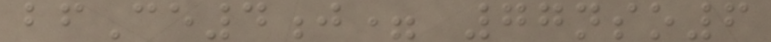bfCe4j= 77nso6
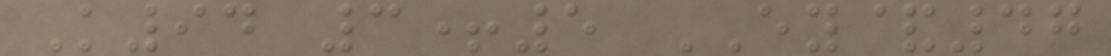K94 3+5 EY&47
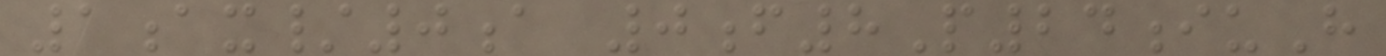1ax/0a 0f8P24iuH
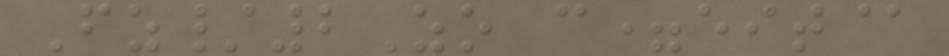Fz/2Zo c=eit@
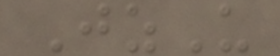JzU
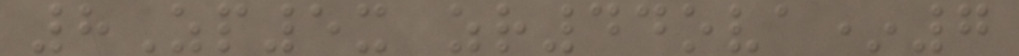8Zp5x zr44ova*7
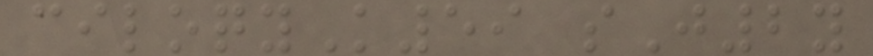ciloqyK59 sJ2y
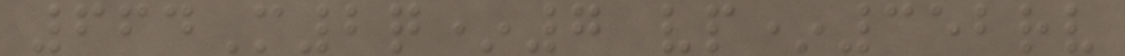664M2q*7 vp*352rv
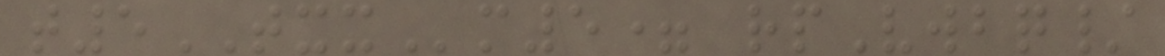t5TXXm5= rpVwbq/
